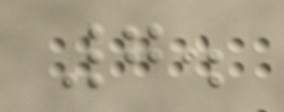7.
